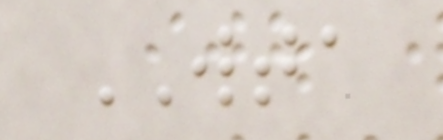WTA
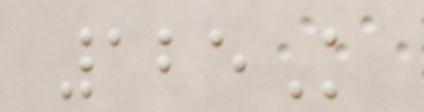125K
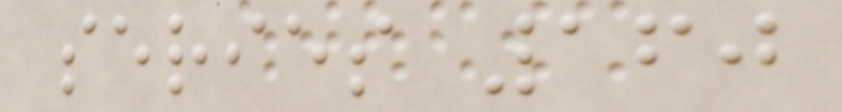series 160
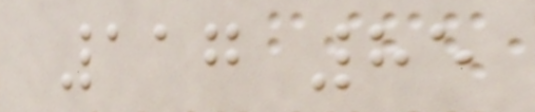117 85
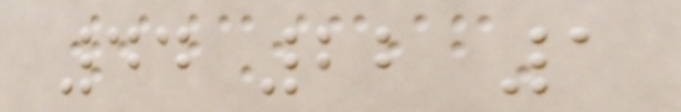44 22 1
